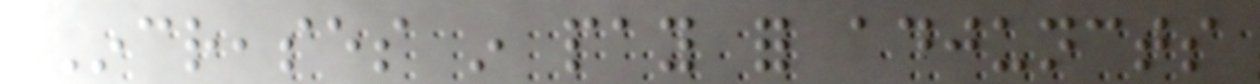Increases in pay for adjuncts
